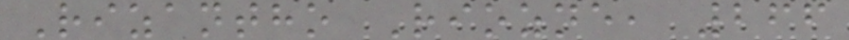Rizantho Riozne, 266
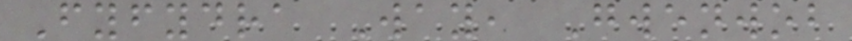Fyfydra Way, Gwenwob
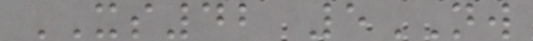XS42 5NW
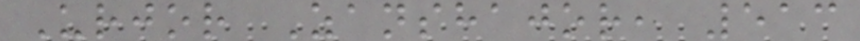Urjor Zanshajor, 513
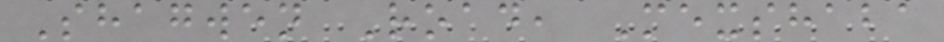Shagwen Road, Mexshaba
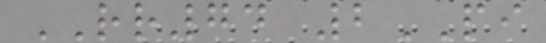RR74 2PI
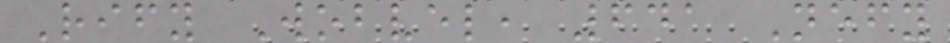Rify Wobvel, 641 Nefy
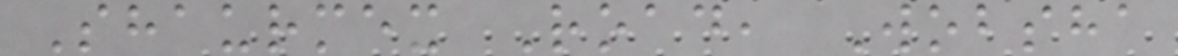Shaurmex Road, Wobsha
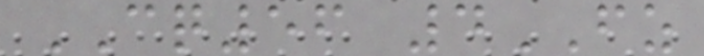CQ56 4FZ
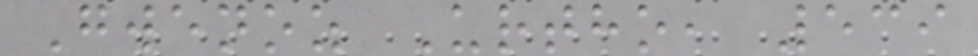Gwenoz Urtho, 539
